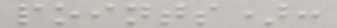points):
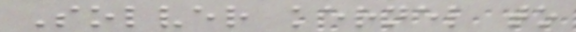Solver kernel to
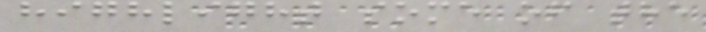highlight some of the
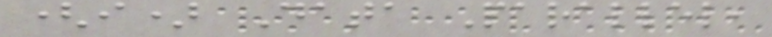(i) Data Parallel,
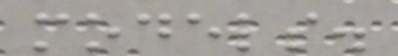models.
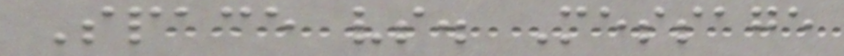Space vs. Message
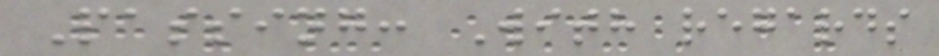Passing: With regards
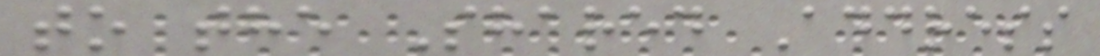to the Shared Address
